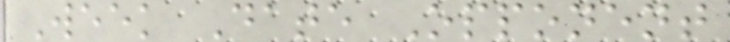Week Date Opponent
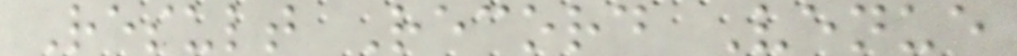Result Record Venue
